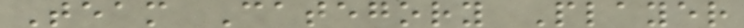Team Category Player
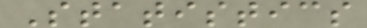Statistics
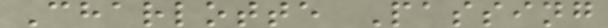Charlotte Passing
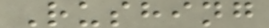Rushing
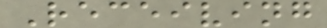Receiving
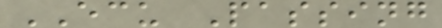ECU Passing
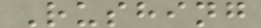Rushing
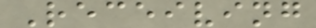Receiving
